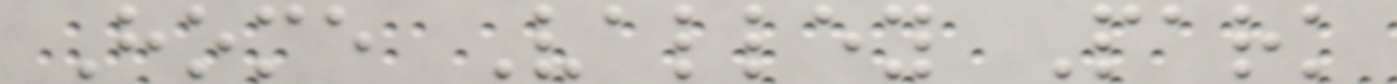Home Valley Park
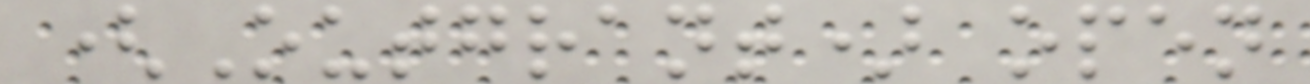(Outgrant) open
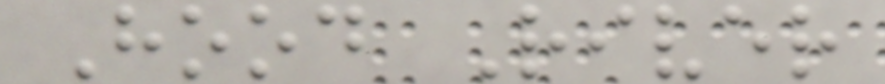Hood River
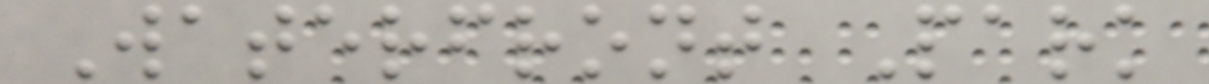Waterfront Park
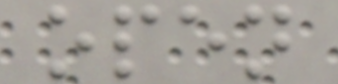open
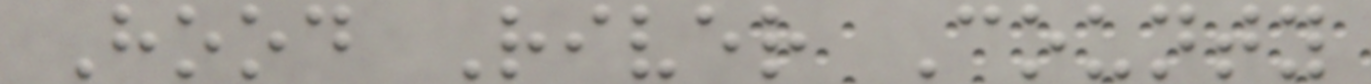Hood River County
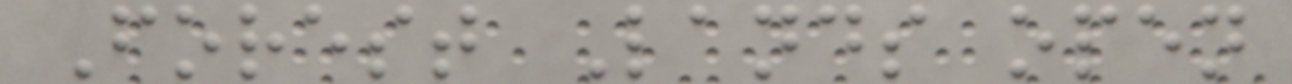Forest Lands open
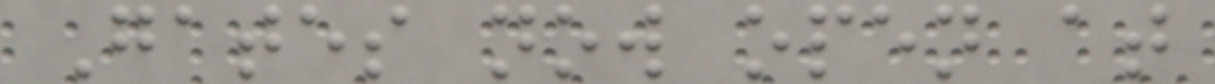Gates now open at
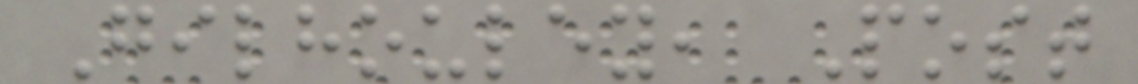Gilhouley, Post
